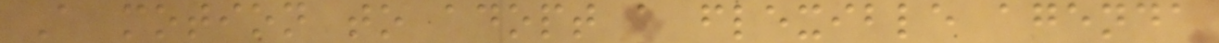A motion to adopt a flexible agenda
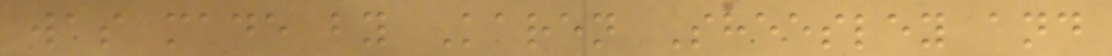was made by Karen Sheesley and
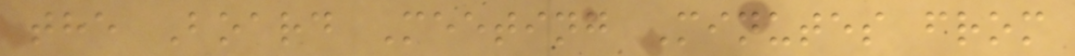the Board Meeting Minutes from
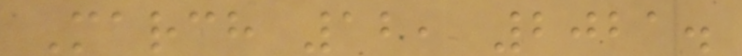March 12, 2021.
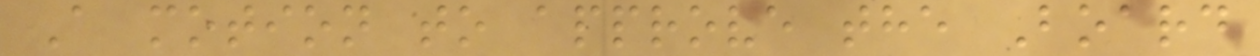A motion to approve the Board
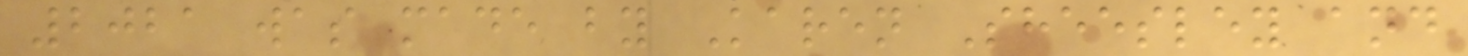2021 was made by Karen Sheesley and
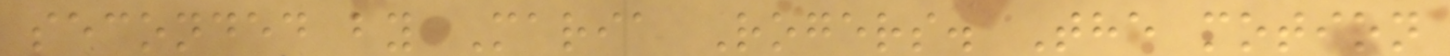seconded by Maria Rogers. The motion
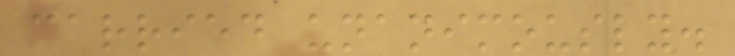carried unanimously.
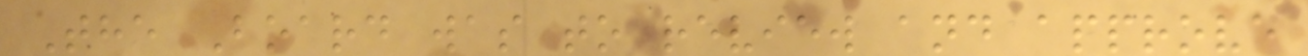The Board was to review and approve
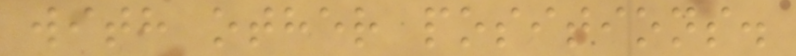with other positions.
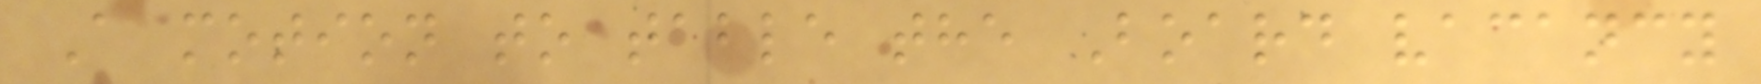A motion to table the Board vacancy
